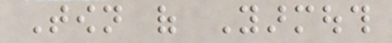Town of Yarmouth
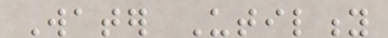Water Utility
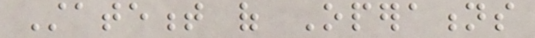Statement of Operations
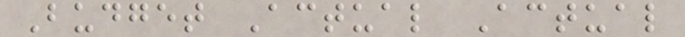Budget Actual Actual
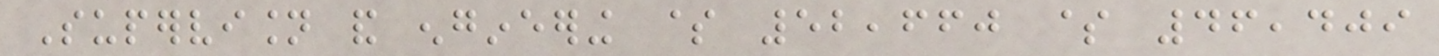Supervision and engineering $ 52,660 $ 46,409
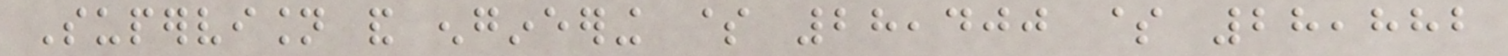Supervision and engineering $ 28,400 $ 28,882
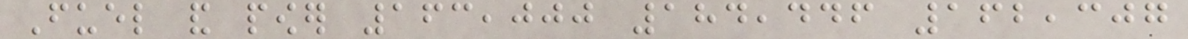Fuel and power 163,000 184,446 162,307
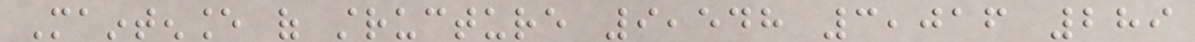Maintenance of structure 9,548 3,016 289
